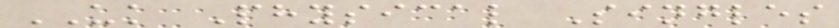UK Physical Singles
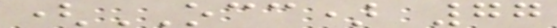(OCC) 77
